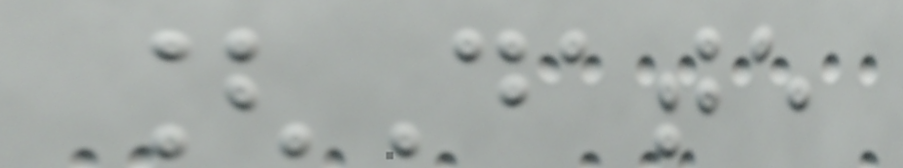[Date
